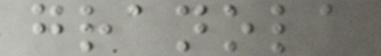granola
